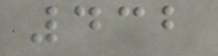432
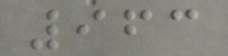963
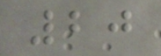20
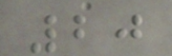20
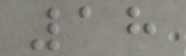18
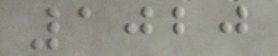1020
